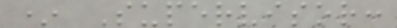* Supervisor:
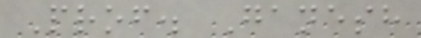Prof. Ganesh
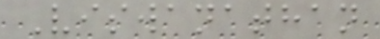Viswanathan
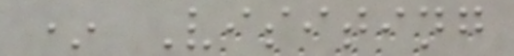* Visiting
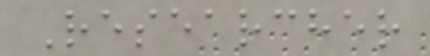Researcher
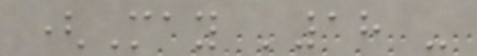(May '18 -
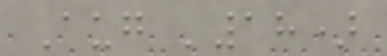Aug '18)
